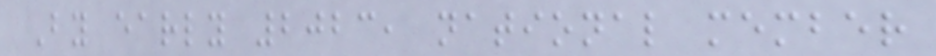By early 2023, national member
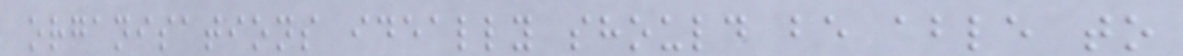organisations ideally should be able to
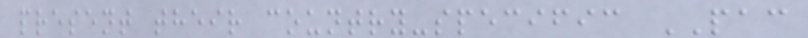present their country-specific PAC
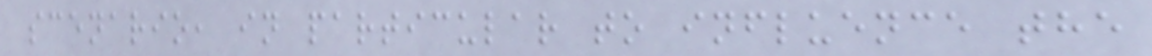scenario, in particular to influence the
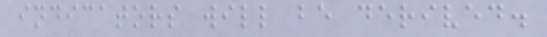indicators will be derived.
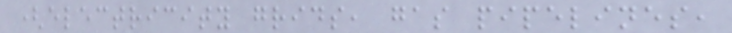(electricity grids, gas pipelines,
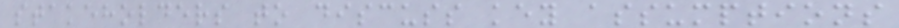stakeholders to discuss key assumptions
